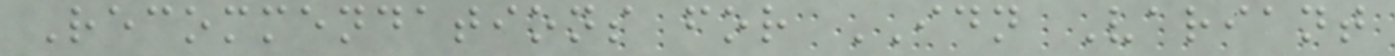Recommendations for IDN Variant
